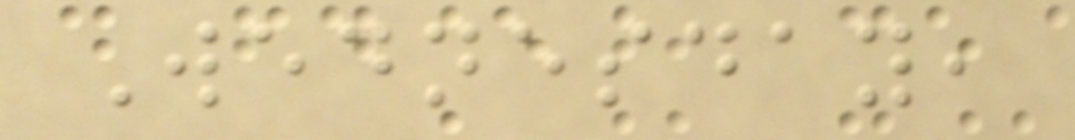Wednesday,
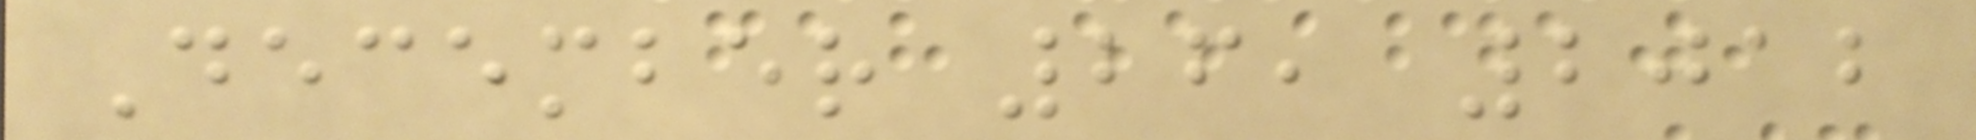December 26, 2012
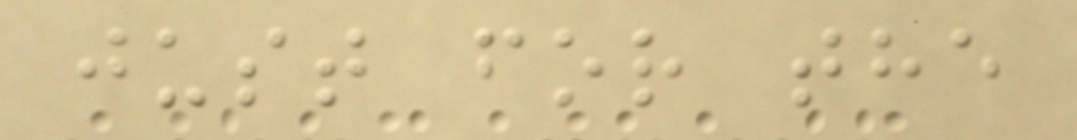just for the
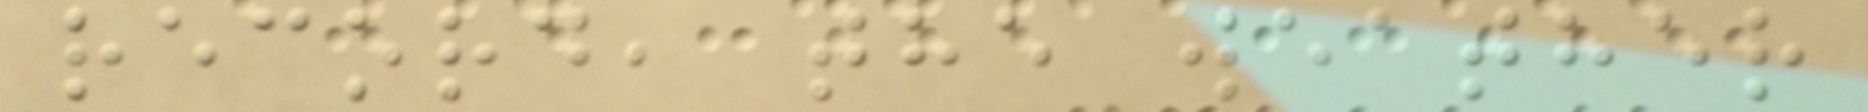record, the weather
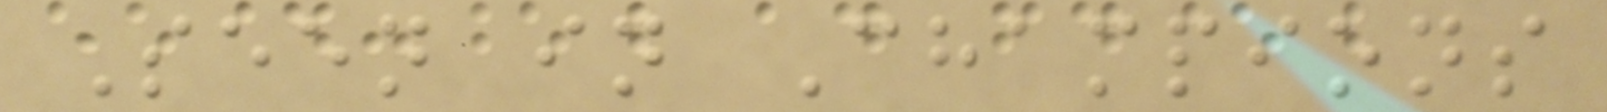Seen in Champions
